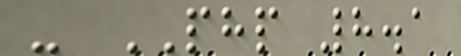- PHP 8.1
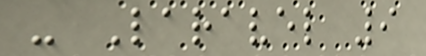- Laravel 9
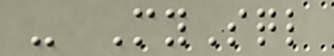- MySql
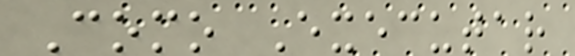Como Executar
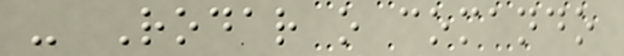- Rodar o comando
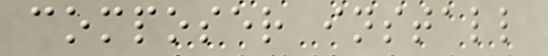composer install
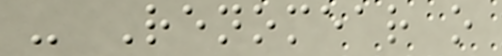- Renomear o
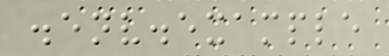.env.example
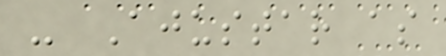- Ajustar as
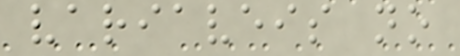variaveis no
